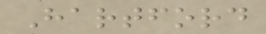Hartford
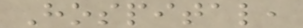Hospital,
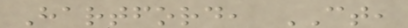Hartford, CT,
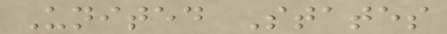United States
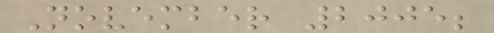November 2005;
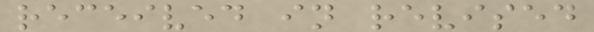received in revised
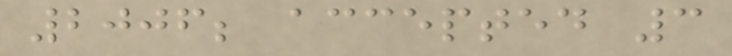2006; accepted 3
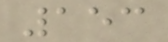153
